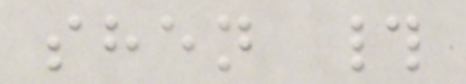shen #
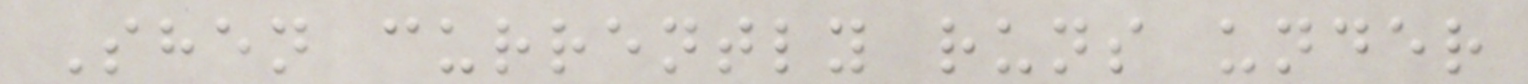Shen currently runs under
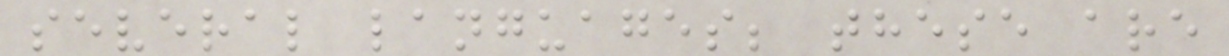several languages; these are
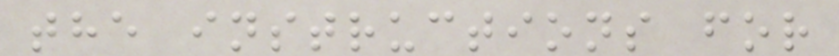the instructions for
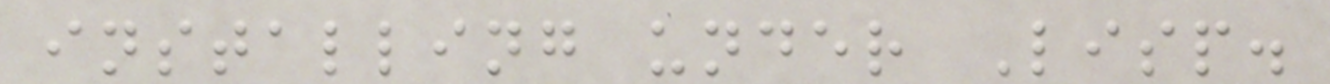installing under Lisp.
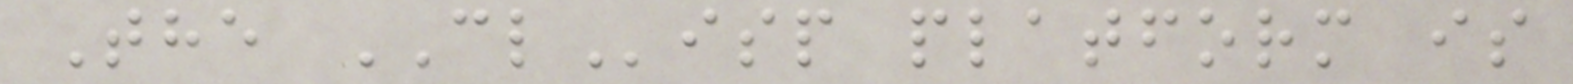The CLisp platform is
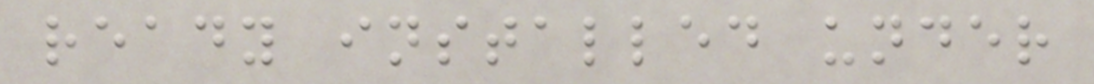ready installed under
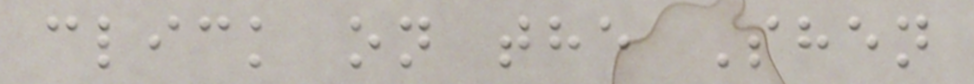click on the Shen
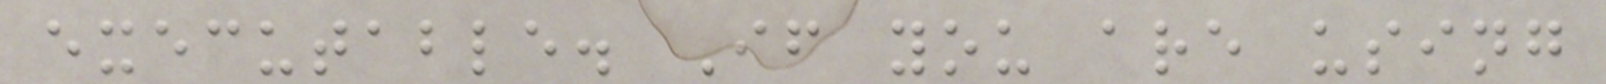executable. If you are using
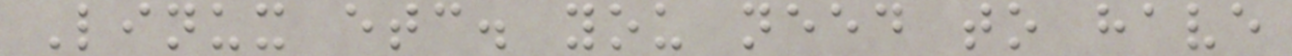Linux etc. you need to have
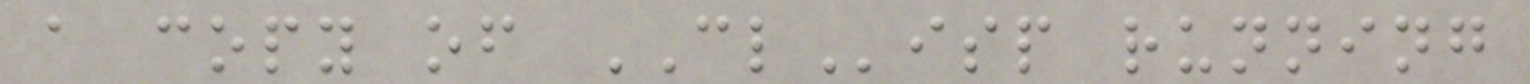a copy of CLisp running
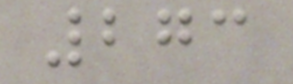273
